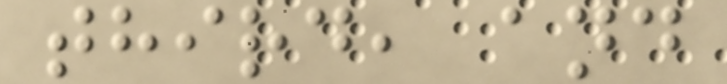third, and
